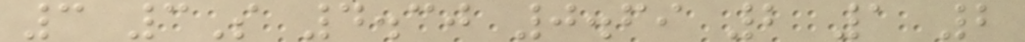3 3S 4.30 0.69 2 1 2
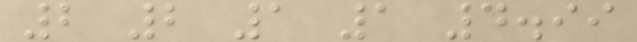2 2 1 1 4.99
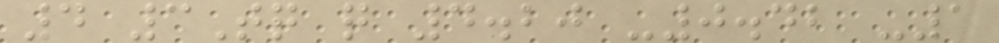4 3Tq q 4.20 -0.42 -1
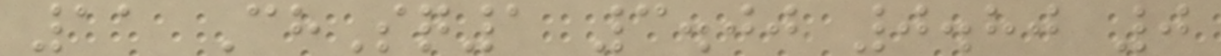11 ChSq1 3.00 0.80 0
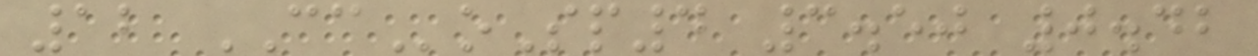12 CCoSp4 3.50 0.42
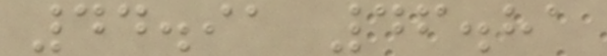44.91 46.81
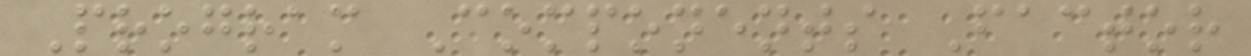Program Components Factor
